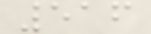516
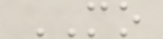MO
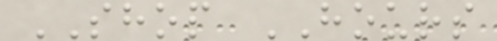SHOP HOURS
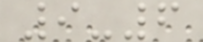9-6
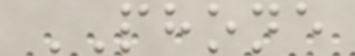PHONE
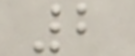2
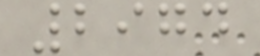2974
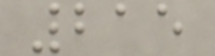215
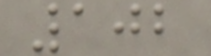102
